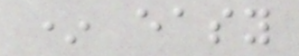* easy
